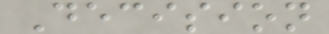Decision
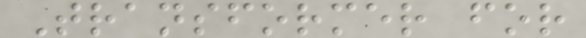Transformer for
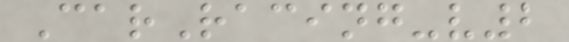CarRacing-v2
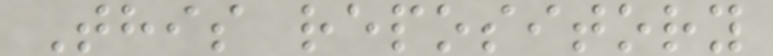This repository
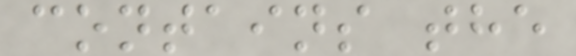contains the
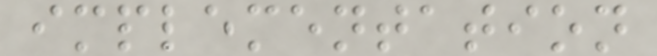implementation
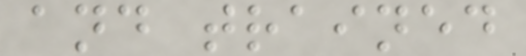and trained
